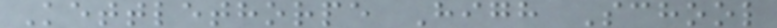Kettlethorpe High School
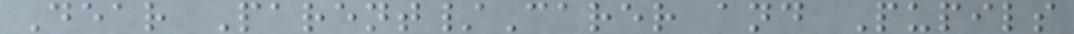Dear Parent/Carer and Pupils
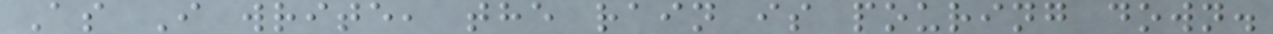As I write, the rain is pouring down.
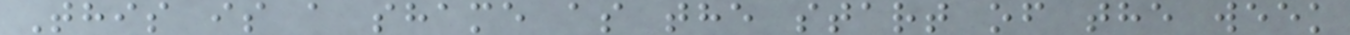This is a shame as the start of the week
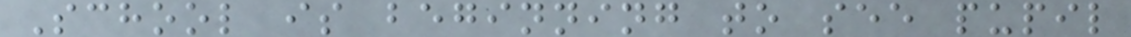School is beginning to see pupil
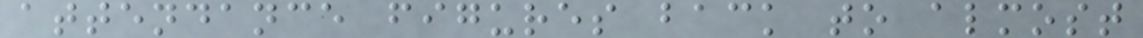attendance figures back to almost
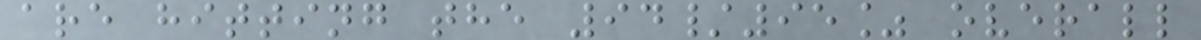are hitting the 94/95% overall
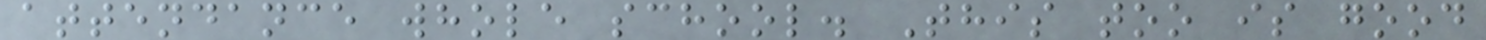attendance whole school. This too is good
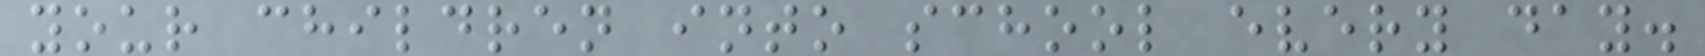your children into school every day.
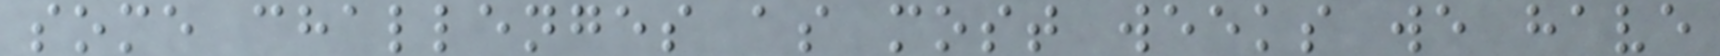some challenges as most weeks we have
